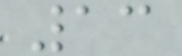13
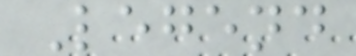Legend
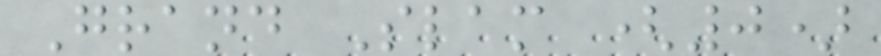Grand Slam (0)
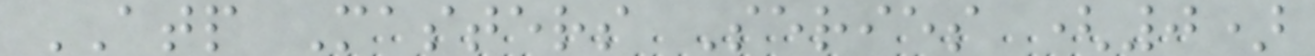ATP Masters Series (0)
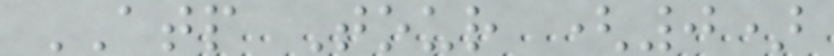ATP Tour (0)
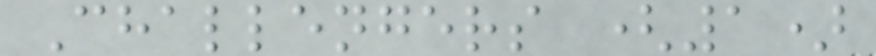Challengers (1)
